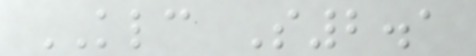KLC S2.1
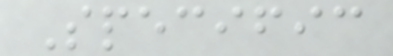Specific
